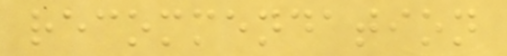recommendation
